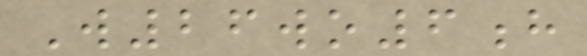W26wo6h
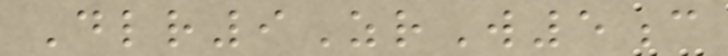Dlr9ZrW5c
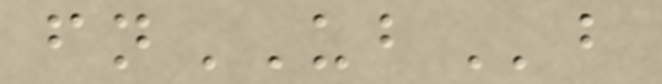fnUBb
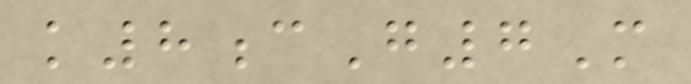k8cG7M
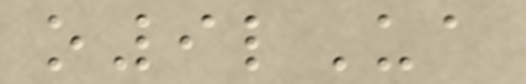o9lUa
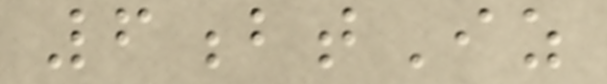6btIz
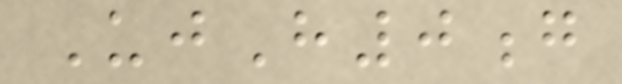UjH0g
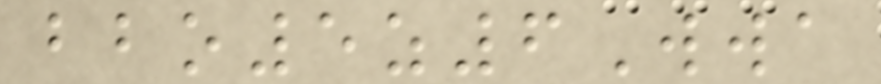bbo5z6Wwa
